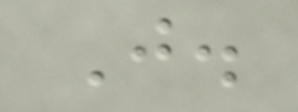J.
